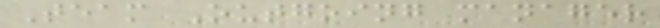Team Outgoing manager
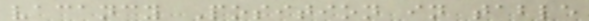vacancy Position in table
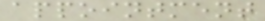appointment
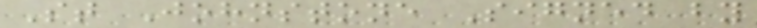St Johnstone Signed by
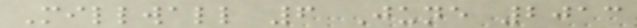Millwall 6 June 2013
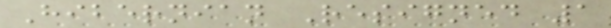Hibernian Resigned 1
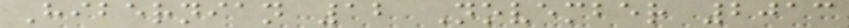Hibernian 12 November 2013
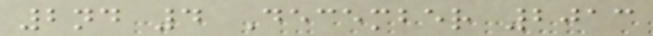2nd 4 December 2013
